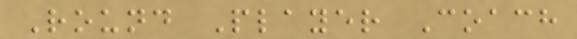Round Player Coach
